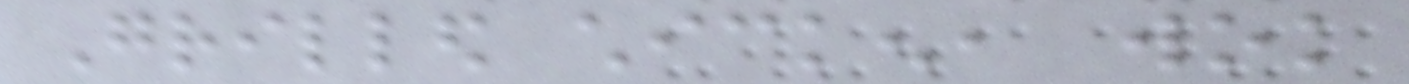Grilled chicken, wok
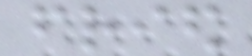fried
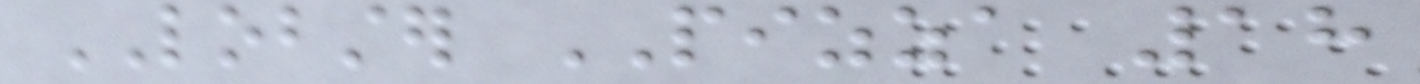LOBSTER PIZZA 18
